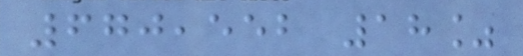670,552 18%
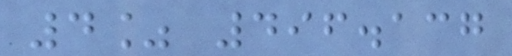4% 496.137
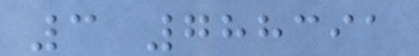3 788391
